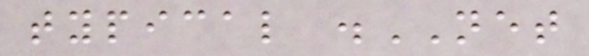typical .NET
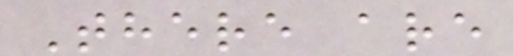There are
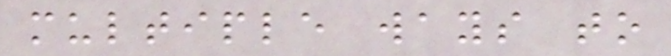multiple ways to
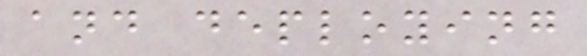and deploying
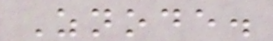Znode.
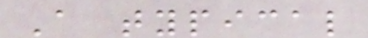A typical
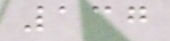137
